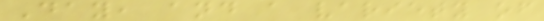Day, and a variety of
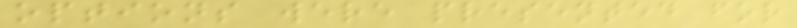options were presented for
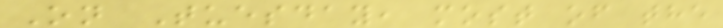On Tuesday, most of the
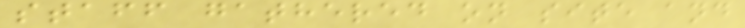staff gathered on site and
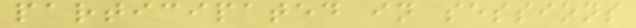participated in sessions
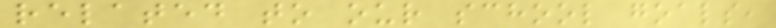related to our school goals,
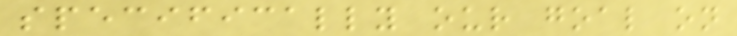specifically our goal on
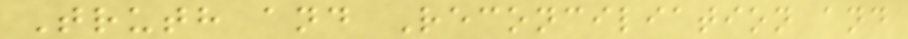Truth and Reconciliation and
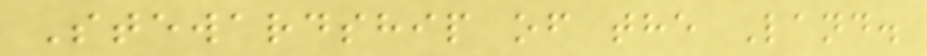Stewardship of the Land.
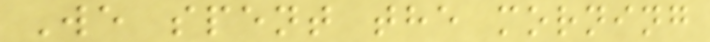We spent the morning
